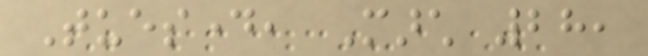Tuesday, March 28,
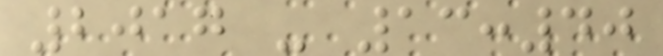2017 - 13:40
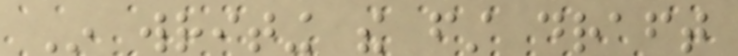In writing the first draft
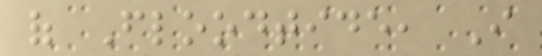of Floodtide, I
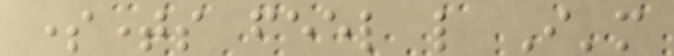sometimes feel like I'm
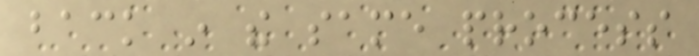back in the same process
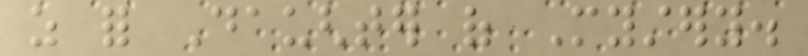as for Daughter of Mystery.
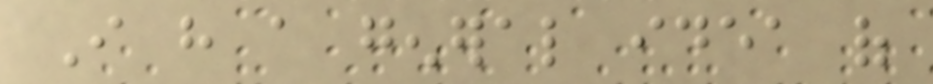I have a general idea of
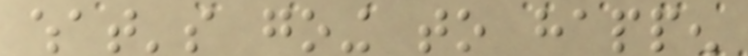what's going to happen
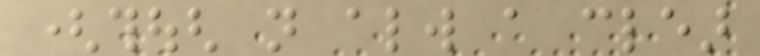(though not always a clear
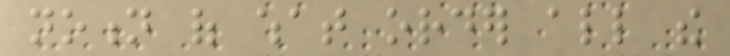notion of what order all the
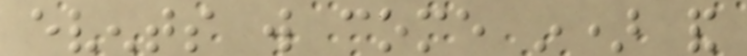events will come in) and
